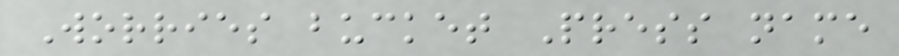Worries bucket Press name
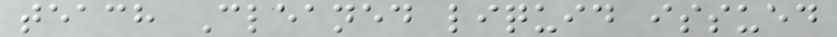teach Cleaned liquid issued
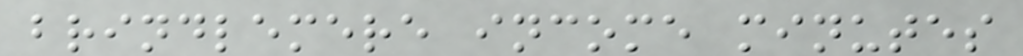brindlemere income minutes
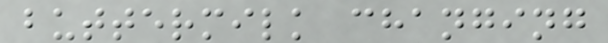buttermilk changing
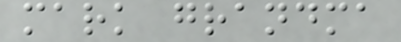mark grandma
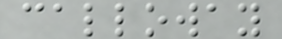calloway
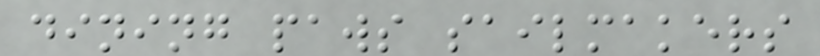dining paws sailmakers
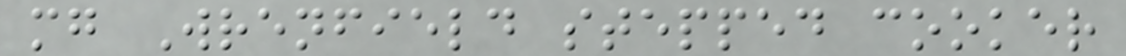mg Wrenfield stepped cooker
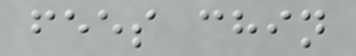fees chin
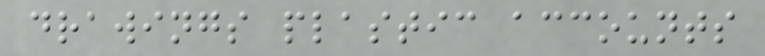drawings plastic accounts
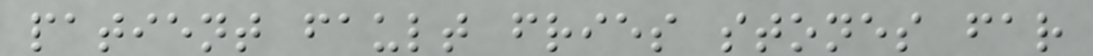patient fault fries stones far
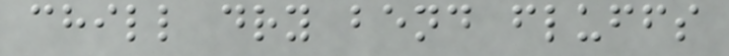chill dry bend fluffs
